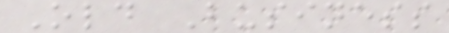Old Business
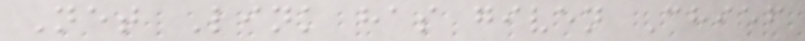Net Link has given Chief
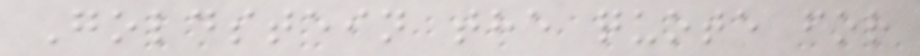Goldstein the quote for
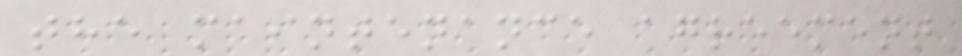the maintenance agreement
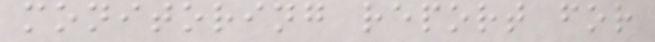monitoring report for
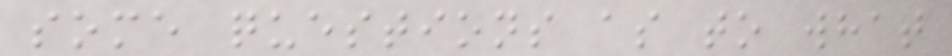some questions as to what
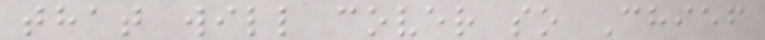that will cover so Chief
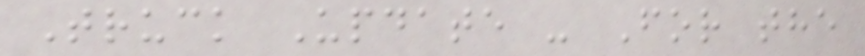Truck Update - For the
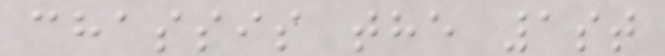chassis the 1st
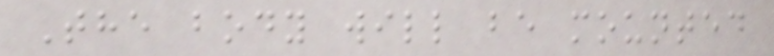The body will be mounted
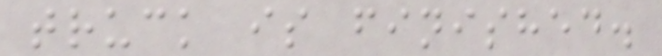truck is finished.
